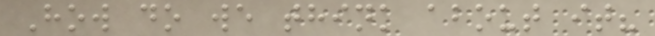How do we think about it?
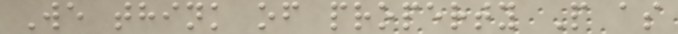We think of property P as
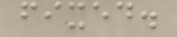fixed.
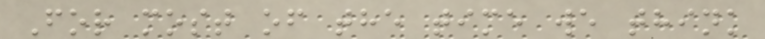For most of the time we think
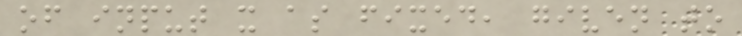of input x as fixed, given to
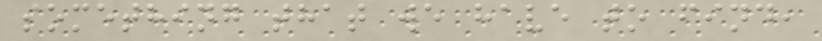something that we have to find,
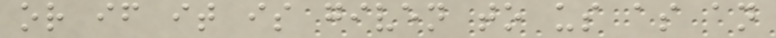or if it is given to us as an
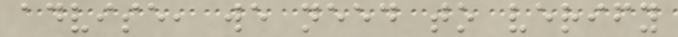advise, we need to verify
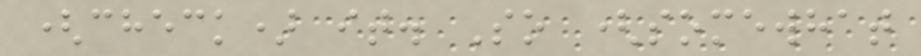(check) it. So (somewhat
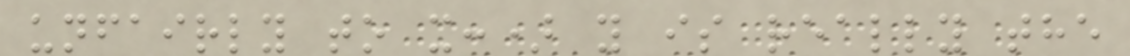unfairly to x:) y is really the
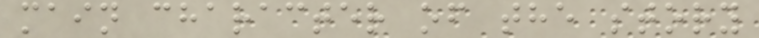main character of the story
